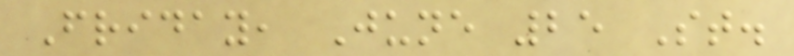Friday, June 25 St.
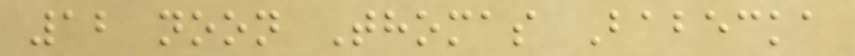12 noon Thomas Babecka
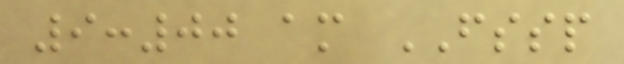9:00 am FSSP
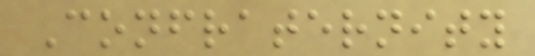Confraternity
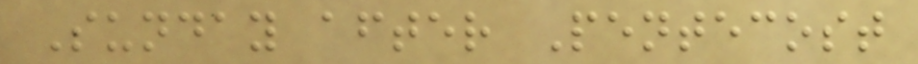Sunday after Pentecost
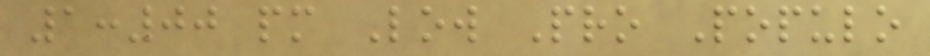1:00 pm Low Pro Populo
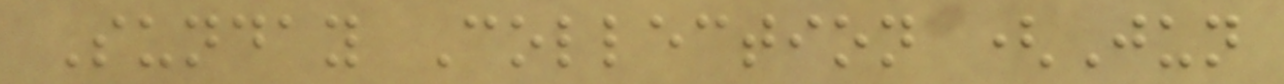Sunday Collection (Jun
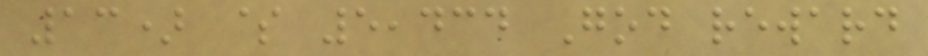13) $ 5,434 God reward
